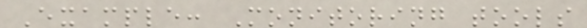Example: Monitoring tools
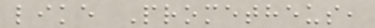like Prometheus,
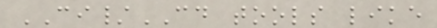CI/CD tools like
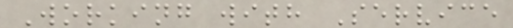Working with Service
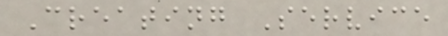Creating Service
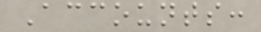Accounts:
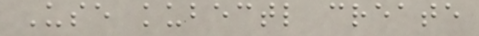Use kubectl create
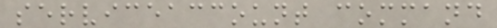serviceaccount command
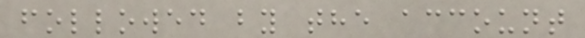followed by the account
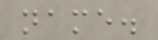name.
